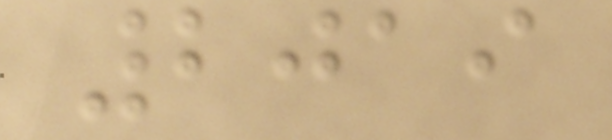2019
